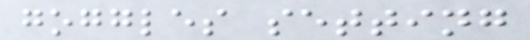goggles setting
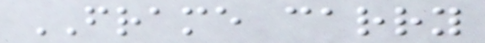FRAME carry
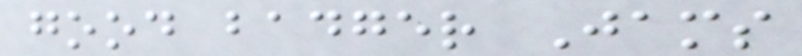good badger Jams
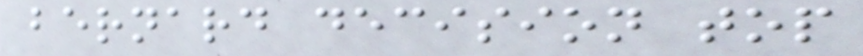bernard decision top
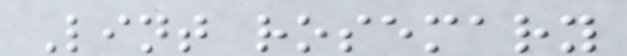Lint rosemary
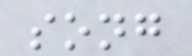song
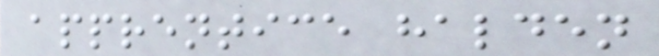apprentice halden
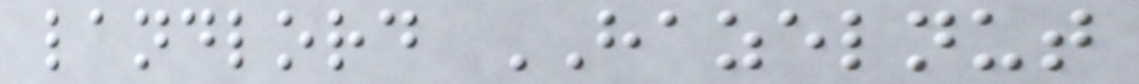landlord HAZELNUT
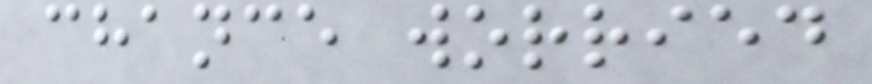chance worried
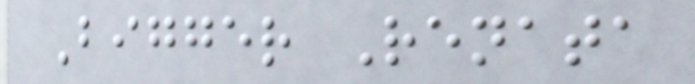Bigger Renata
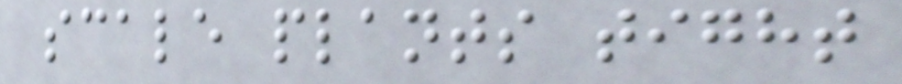scale plants tight
